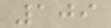109
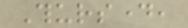Thursday,
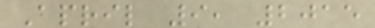April 9, 2015
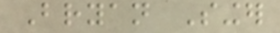Bryan Singer
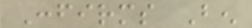Confirms Ben
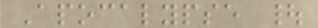Apocalypse |
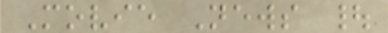Movie News |
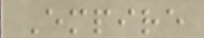Empire
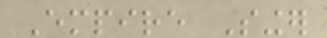Empire Singer
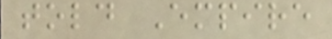told Empire
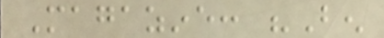Magazine: "Ben
